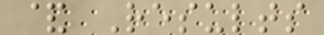& Results
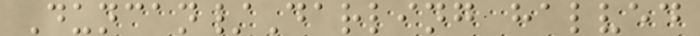Duncan/Darling halved
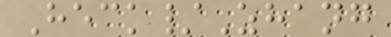Heck/Zhang
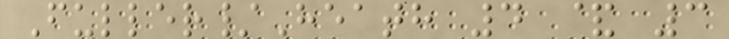Fuller/Heath 4 & 3
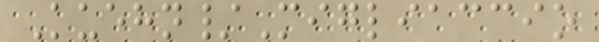Kuehn/Migliaccio
